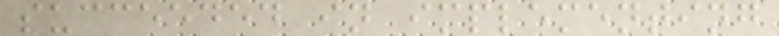succeeded in implementing
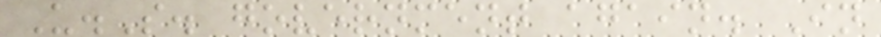U.S. government again. In
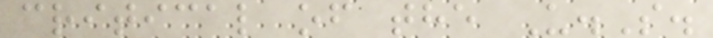critical of the U.S.
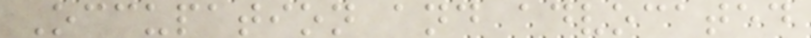Occupation and advocated
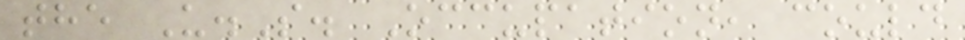the U.S. Occupation, could
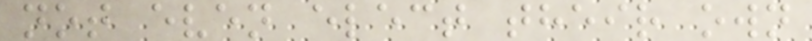not even elect their own
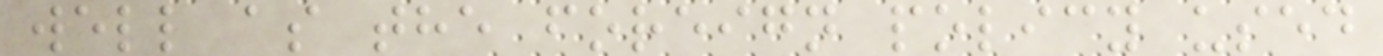well as the foreign policy used
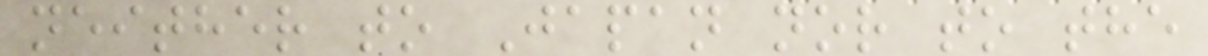neither to Japan nor to the
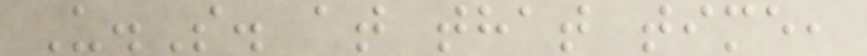U.S. at that time,
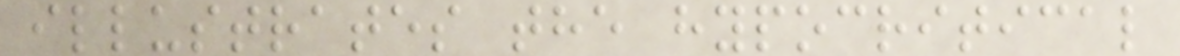illustrates the hypocritical
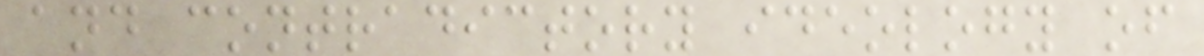and contradictory ideology of
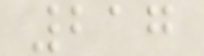217
